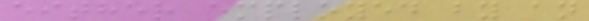either employed by an
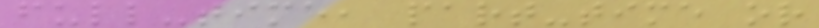full-time, part-time or
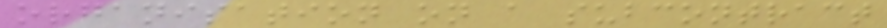organisation on a subcontract
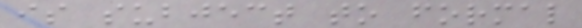is subject to formal
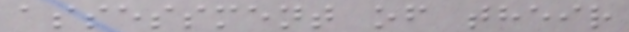assessment of their
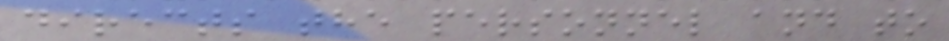directs the personnel and to
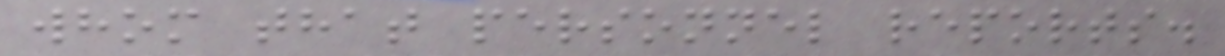whom that personnel reports.
